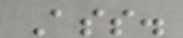Ass.
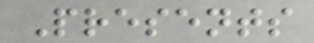Presents
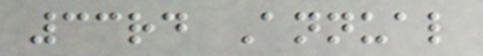33rd Annual
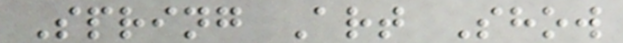Spring Art Show
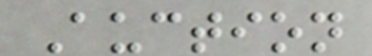Auction
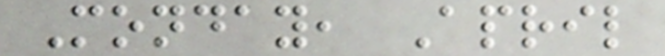Monday, April
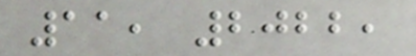11, 2022,
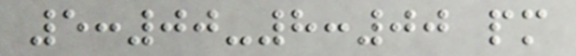5:00-8:00 pm
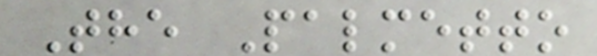The Palmetto
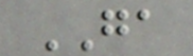GA
